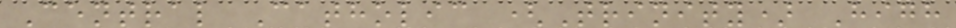Central Catholic (Trinity) High
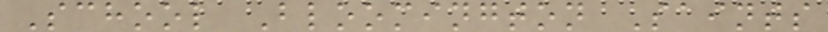School Bloomington Saints
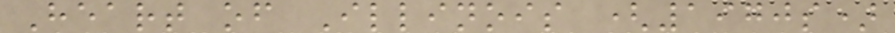Heart of Illinois (1970s)
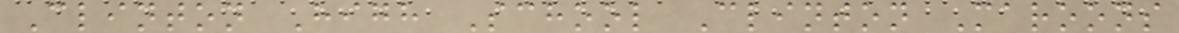Clinton High School Clinton Maroons
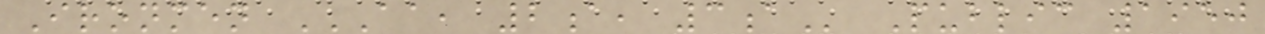Ironmen AA, 2A, 3A Public 1950
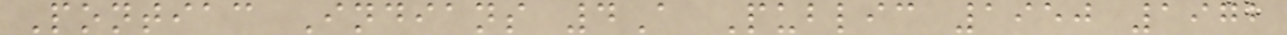Pontiac Indians 4A Public 1950 1972
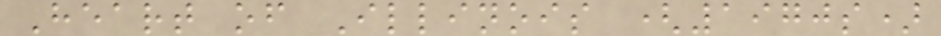Heart of Illinois (1970s)
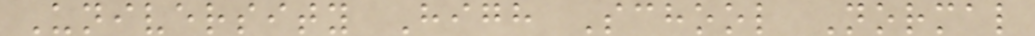University High School Normal
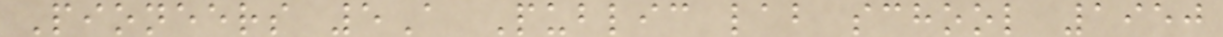Pioneers 5A Public lab school 1950
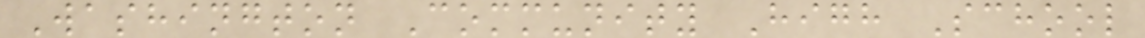Washington Community High School
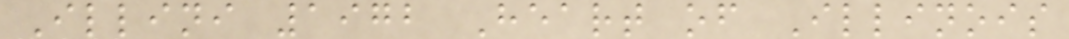Illini 1972 Heart of Illinois
